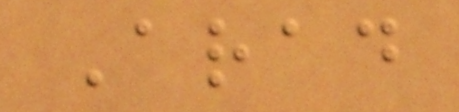Arad
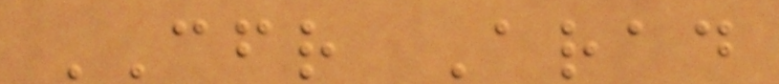CFR Arad
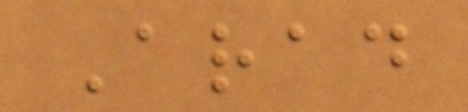Arad
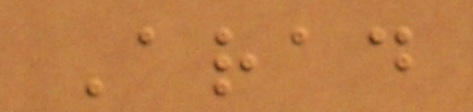Arad
